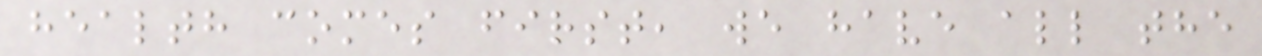health comes first, we have all the
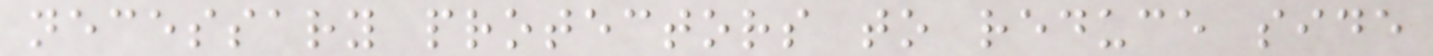necessary protectors to reduce side
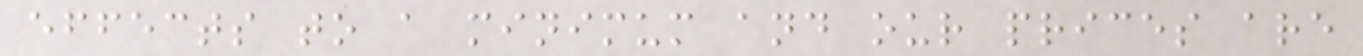effects to a minimum and our prices are
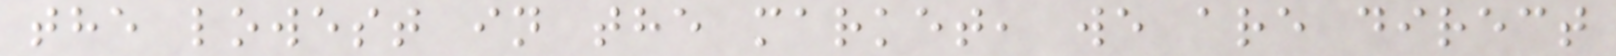the lowest in the market, we are direct
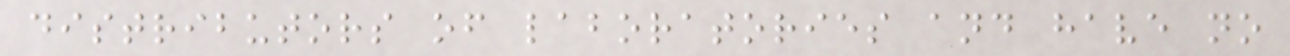distributors of laboratories and have no
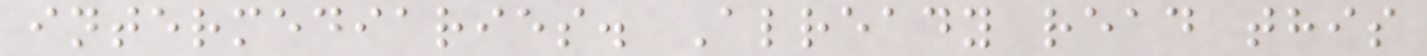intermediaries. Already read this
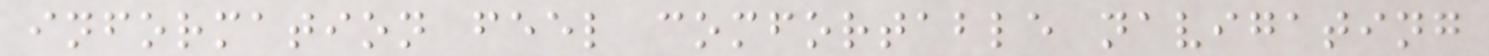information feel comfortable navigating
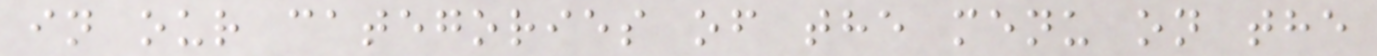in our categories of the menu on the
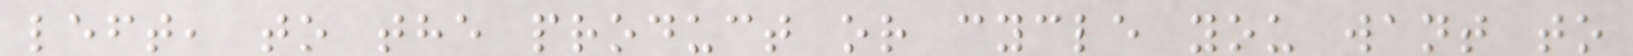left, to the product or cycle you want to
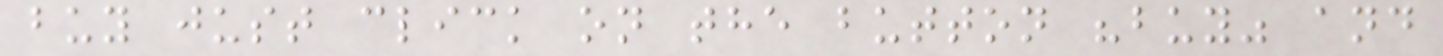buy just click on the button "buy" and
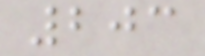203
